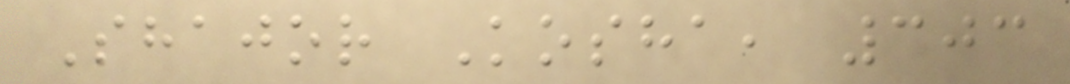Shajor Kosha, 303
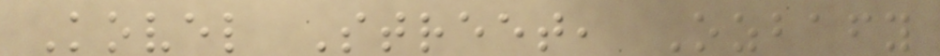Kovel Street, Ozbafy
